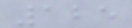125
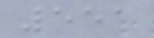551
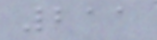211
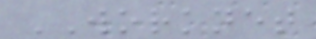WORKNET
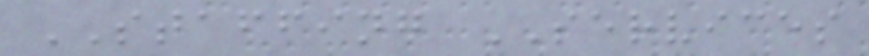STAFFING SERVICES
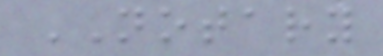NOTARY
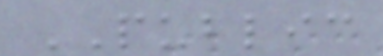PUBLIC
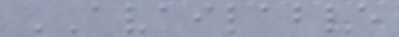AVAILABLE
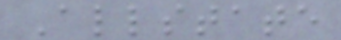Allstate
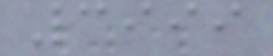3999
